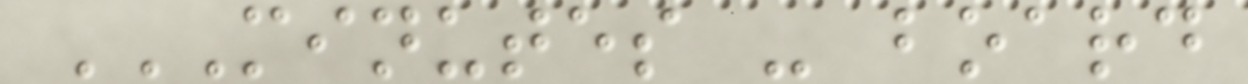MINUTES - BOARD
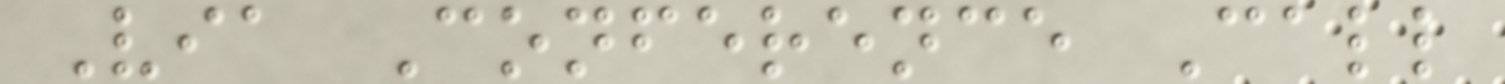Via Conference Call
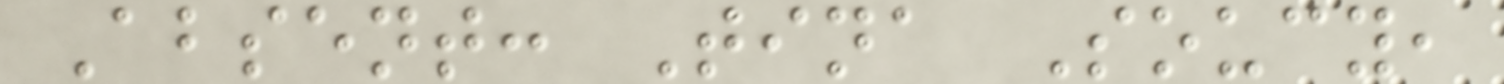Absent: Tina Soucy,
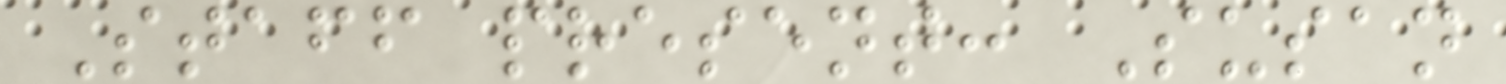Staff present: Susan
